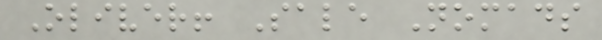Oliver! Sale Nomads
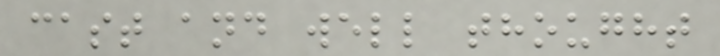cast and well thought
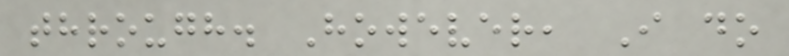through. However, I do
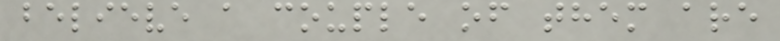believe a couple of them are
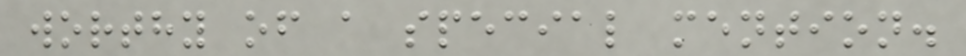worthy of a special mention.
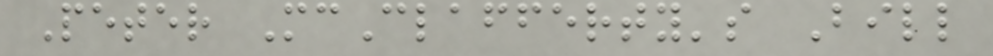Peter McClafferty's Bill
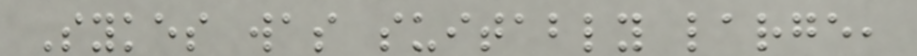Sykes was suitably large,
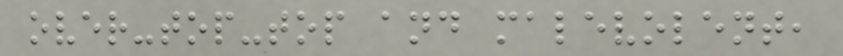over-top-top and malevolent,
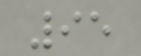95
